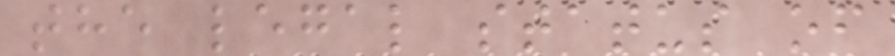the legal status of
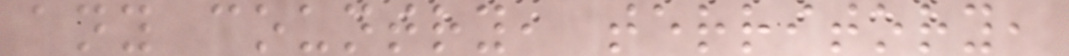any country, territory,
